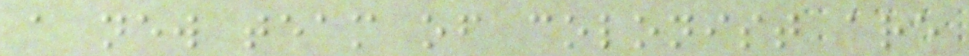a new team of colonist are
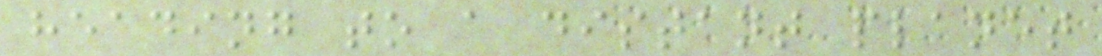heading to a distant planet
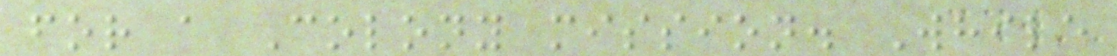for a Colony mission. While
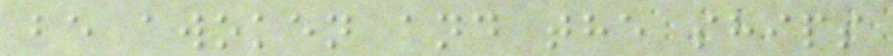be awoken and the ships
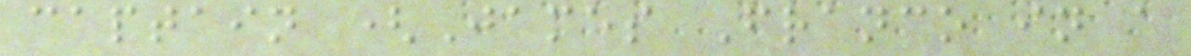captain (James Franco in a
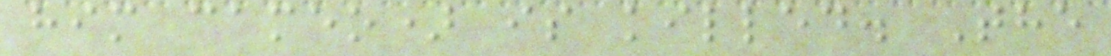him cameo) is killed. The
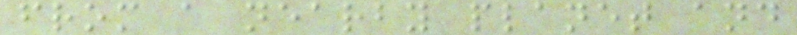from a nearby planet and
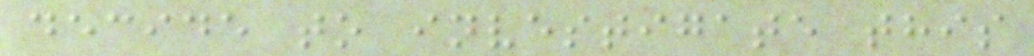decide to investigate this
